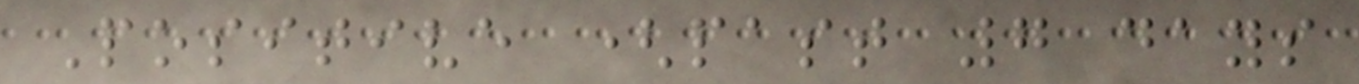Positive (past 7 days
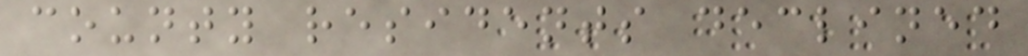county residents declined
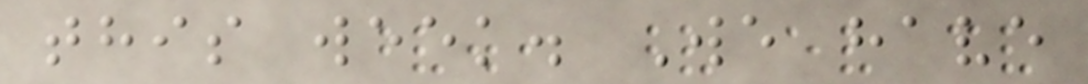this week. We have
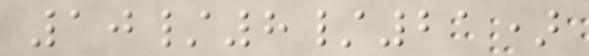10/8/21)
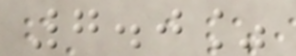7.0%
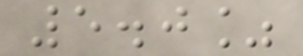5.0%
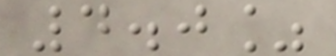4.0%
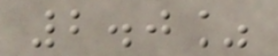2.0%
